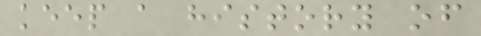keep a history of
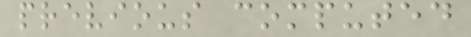previous computed
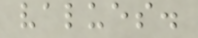values.
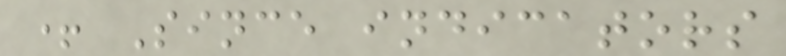+ Since indicators
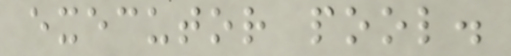executor pool.
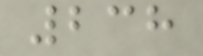238
